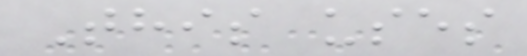This uses
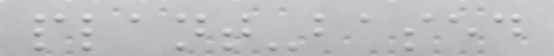plant-based
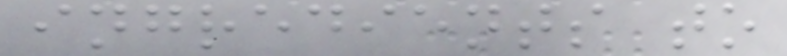ingredients to
